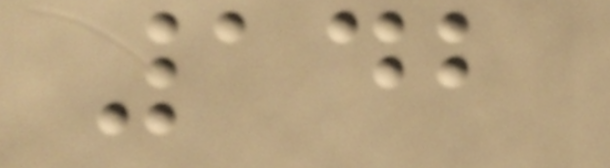142
